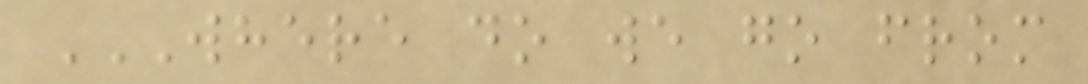WHERE DO WE GO FROM
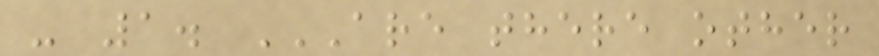- 1. ARE THERE OTHER
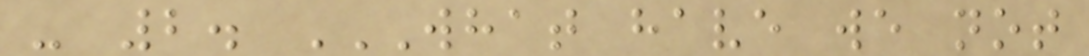- 2. WHAT HAVE WE NOT
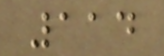114
